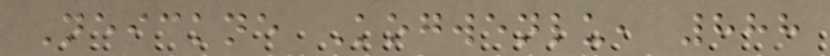Neickne Kogwenlu, 888
